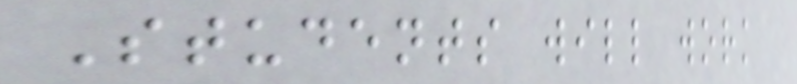Students will work
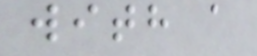with a
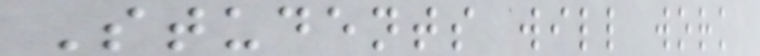Students will work
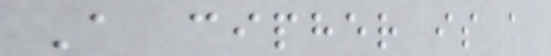A cipher is a
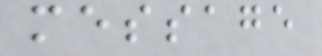message
